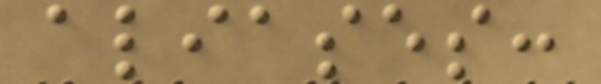aliases:
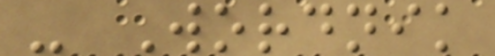- Wordnik
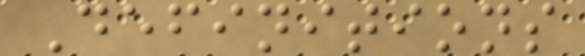Definitions
